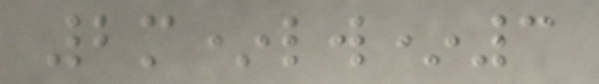2m*lw*3
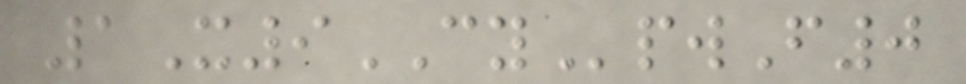1X9CYpwF0
